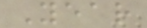Year
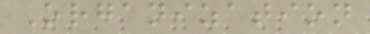Organization
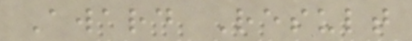Award Result
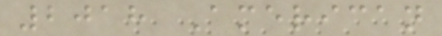2018 American
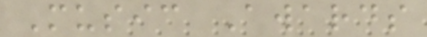Music Awards
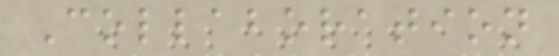Collaboration
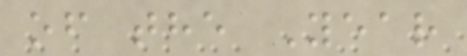of the Year
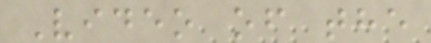Video of the
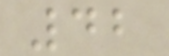42
